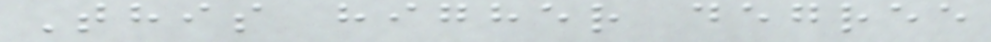This higher degree
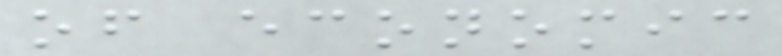of economic
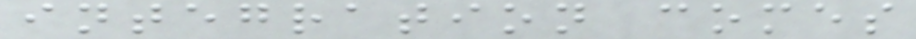integration comes
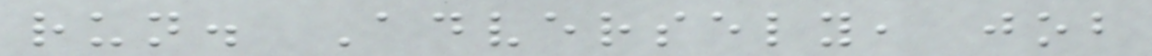run. Adversely, job
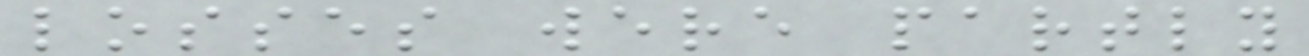losses were partly
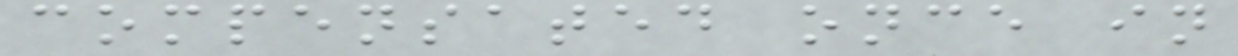compensated once in
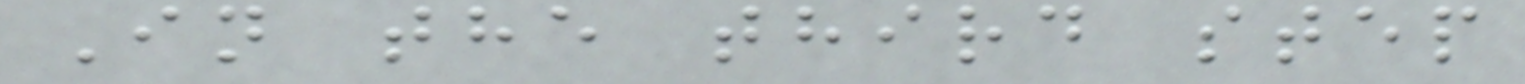In the third step
